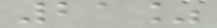21%
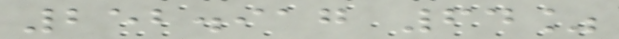252.917 64%
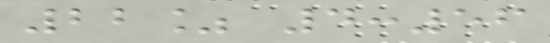22% 4:56
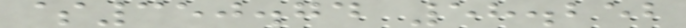$350.74 58.252
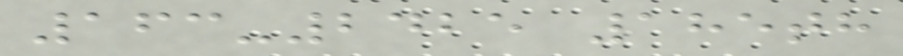163-2425 185th
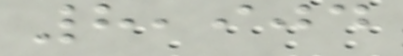8,904
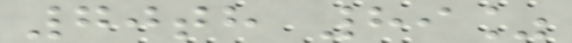70th 89%
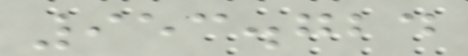953.724
